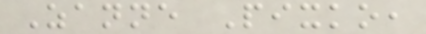Zanne Pixko,
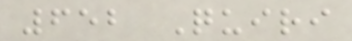652 Quiri
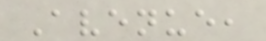Avenue,
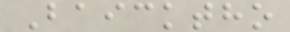Baicktho
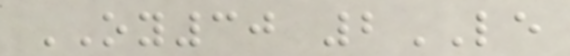OY30 2LE
